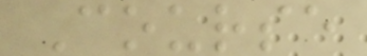Course
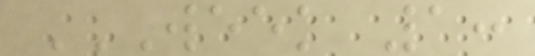WEEK 1:
